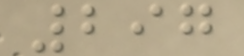297
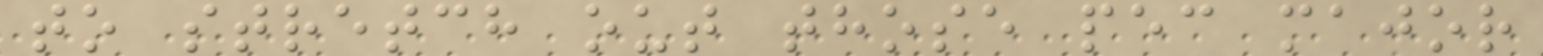to stretch out those pec major
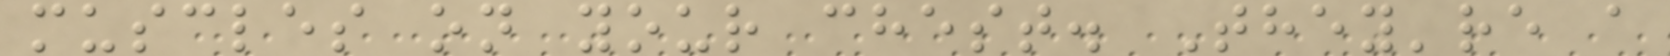muscles on your chest. They're a
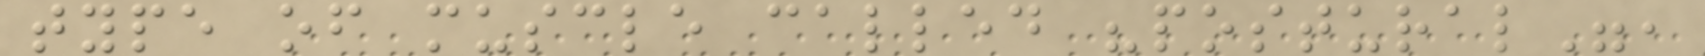type of muscle called "postural",
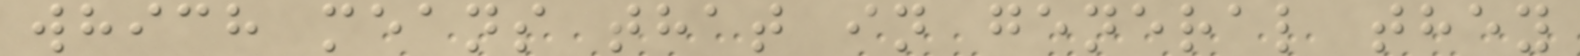which means that in general they
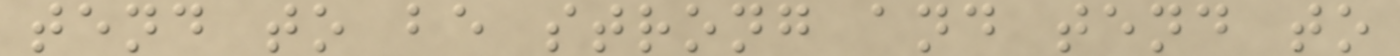tend to be strong and tend to
